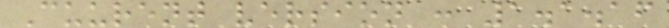Cuurent version : 1.1.16
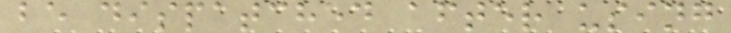be dispatched after using
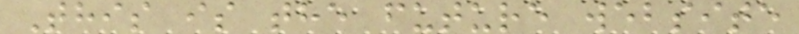This is the future website
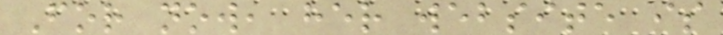For now, her website is
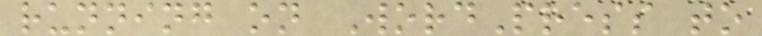running on WordPress to
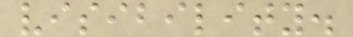visibility.
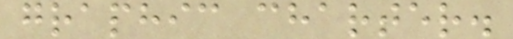graphic charter.
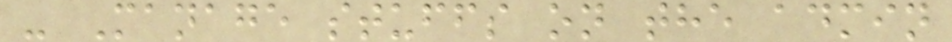- Manage stuffs on the admin
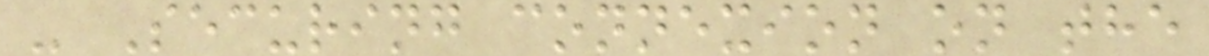- Securing connexion on the
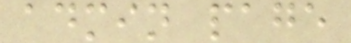admin page
